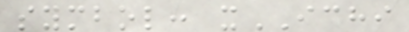symbol: xICHI
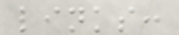links:
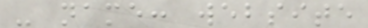- name: website
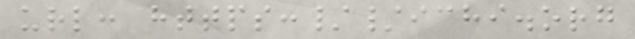url: https://ichi.org
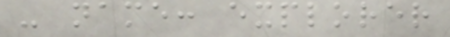- name: explorer
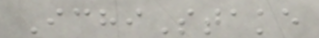IchiStake
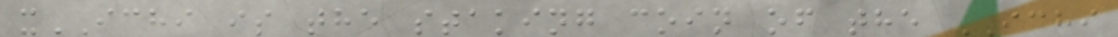xICHI is the staking coin of the ICHI
